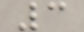3
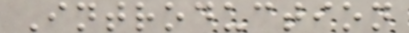Introduction
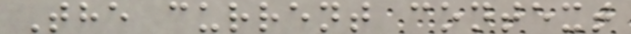The current context
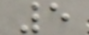5
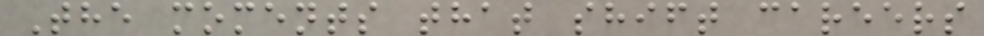The moments that shift careers
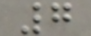7
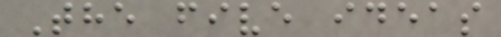The five ideas
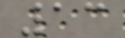13
